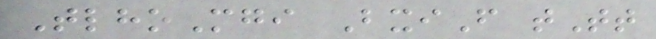TlhoMgi BxiF tTt
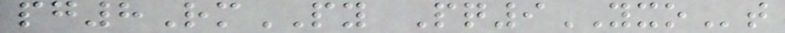pg8RmPY Pq9YXOt
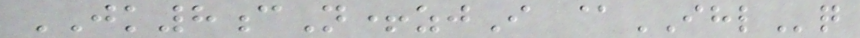JK8cN+zjI @IHLq
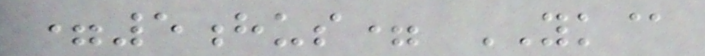=5hus= YK@
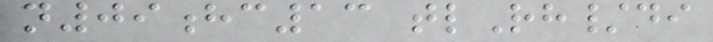n09hc13 tlRh/di
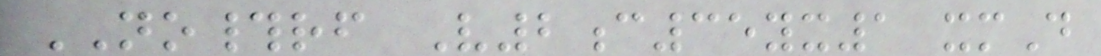NO#rf V2c35yx1 xmD
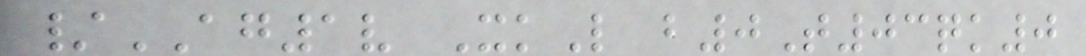/AG1v XkL b0T03qk0
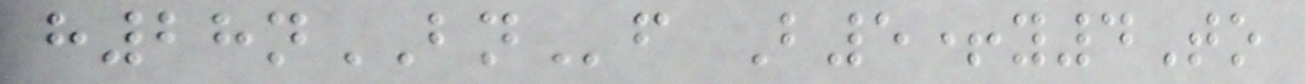h28nBNf B5+y4To
